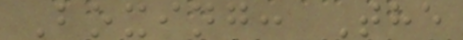Boxing: The
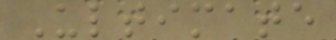Ultimate
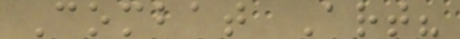Combat Art?
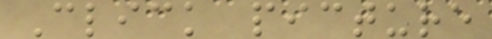Click picture
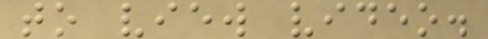to view video.
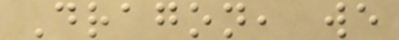Dragon, we
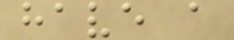have a
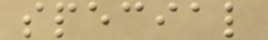special
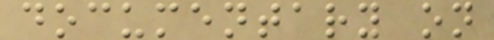documentary on
